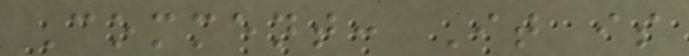Comment: It is
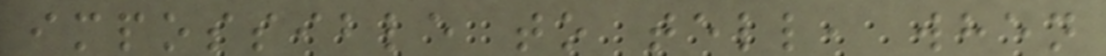impossible to tell, when
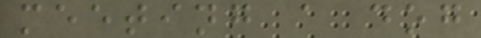meeting a dog
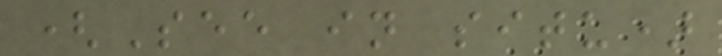(See in situ)
